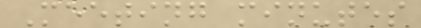Meeting minutes
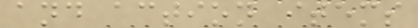and action items
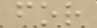for
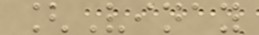[Vinay
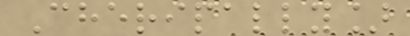Cheripally]
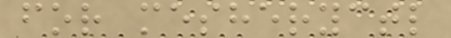for mesheryctl
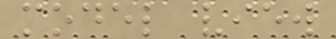model view
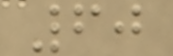60
